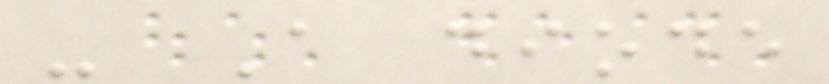- A diode
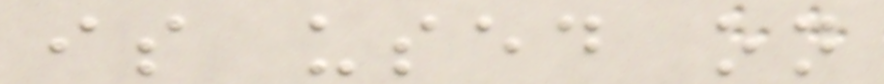is used on
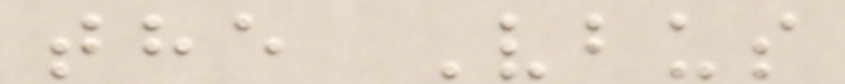the Vbus
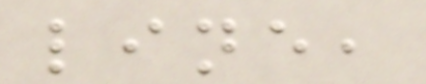line,
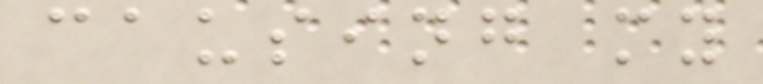causing my
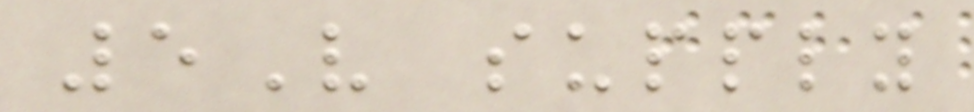5V supply
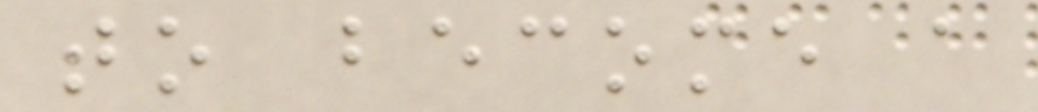to become a
